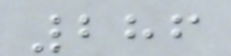286
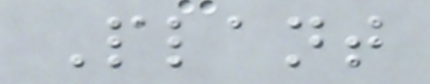Plant
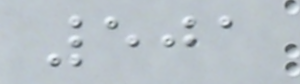501
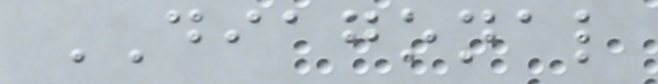DIAGONAL
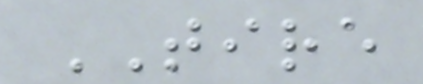TIRE
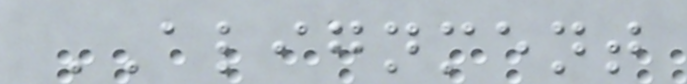ALIGNMENT
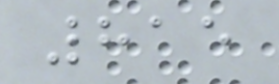815
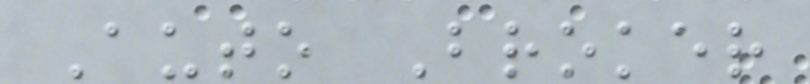Auto Broker
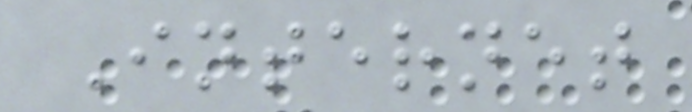Internet
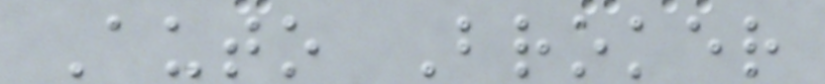Auto Broker
